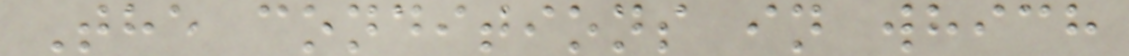The conditions in which
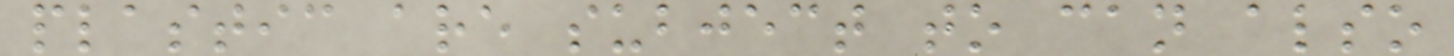plastic are subject to can also
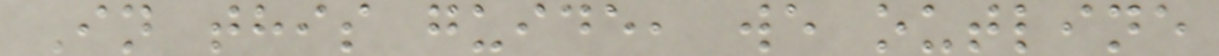In this guide, we outline
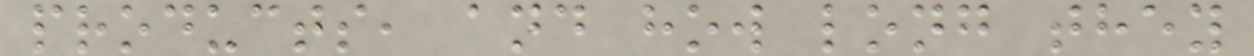products, and how long they
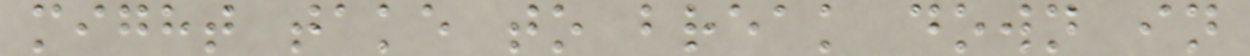might take to break down in
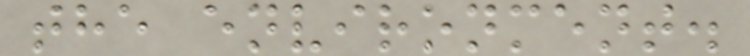the environment.
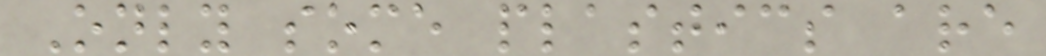Only some plastics are
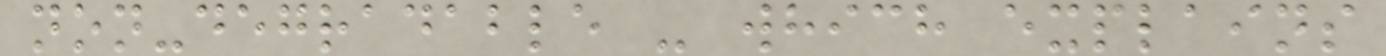non-degradable - which explains
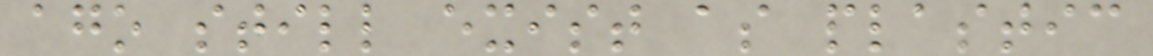ago still exist as plastic
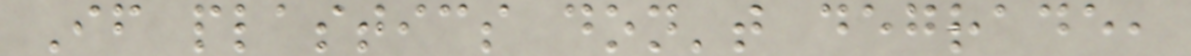If plastics don't degrade,
